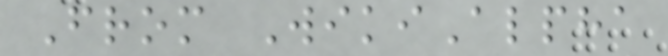From WikiAlpha
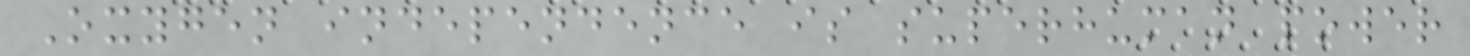Oxygen independence is superhuman power
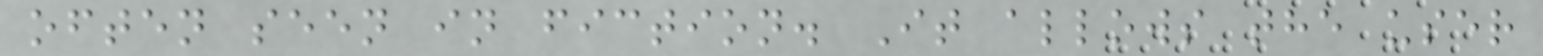often seen in fiction. It allows the user
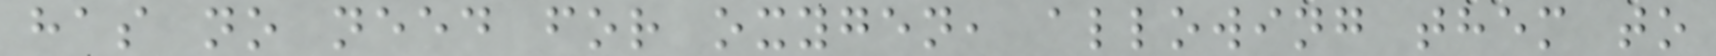has no need for oxygen, allowing them to
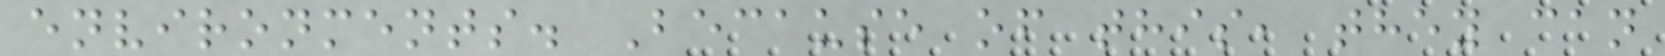environments. Because of this, they can
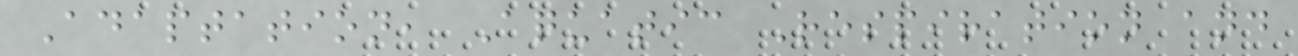Adaptation, Aquatic Respiration and
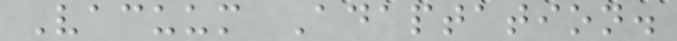Vacuum Adaptation.
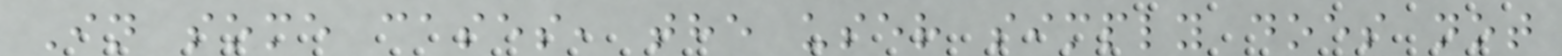In some cases, the user simply does not
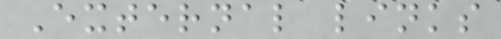External links
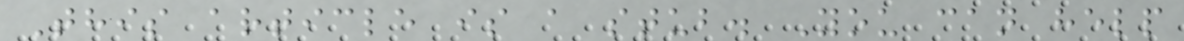This article is a stub. You can help
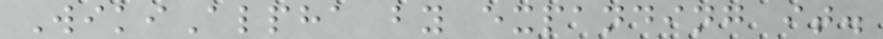WikiAlpha by expanding it.
